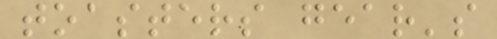toasters gear's
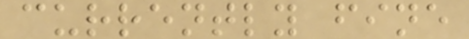currently fine
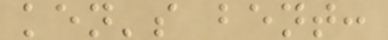ken's bent:
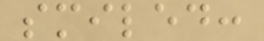smiled:
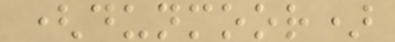(dunmoor)
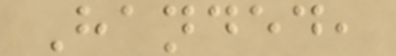Handed,
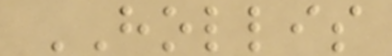HOLLIS
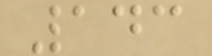143
